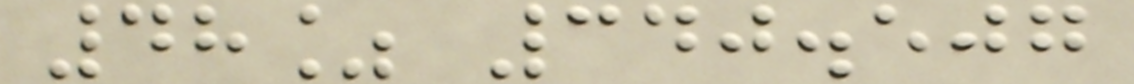48% 340.507
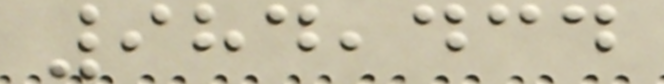984,434
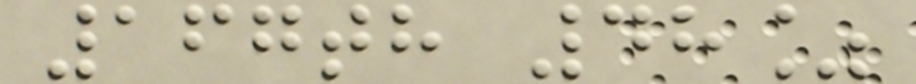167th 48%
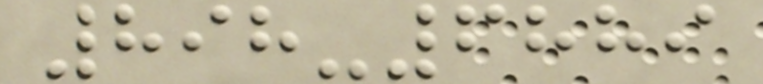898-6889
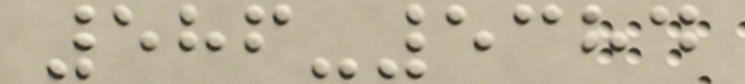586-5384
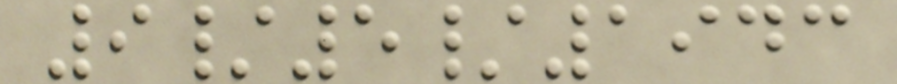9/5/1943
